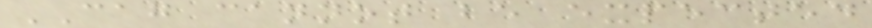CAG cannot be expected
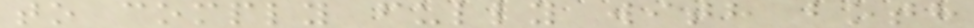to comply fully with both
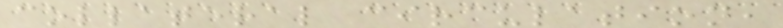collateral circulation,
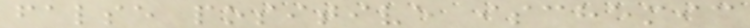false positive ischemic
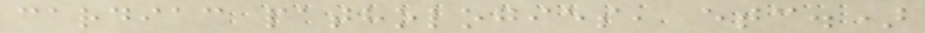cardiac pathologies, etc.)
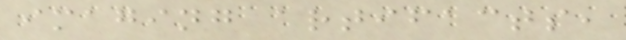imaging artifacts,
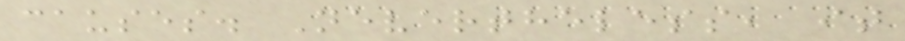causes. Nevertheless, it
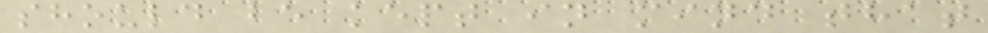should be kept in mind that
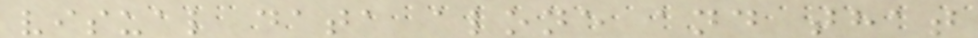visual data alone and that
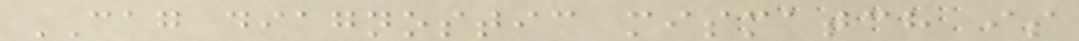CAG diagnostic mismatch is
